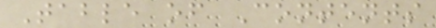Table of Contents
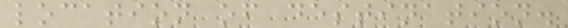location of destination.
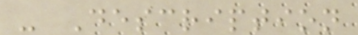- Description
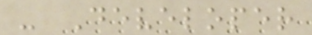- Developer
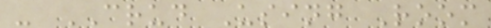- CRUD Using Room
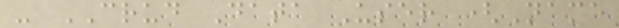- CRUD Data User (Name
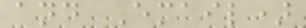and Email)
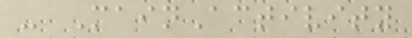- MainActivity
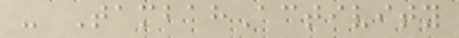- TambahActivity
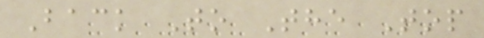Back To The Top
